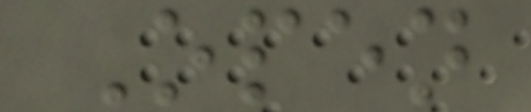Open
